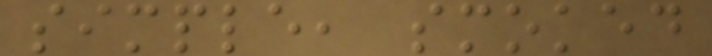simple, smoked
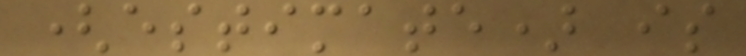(estimate) is
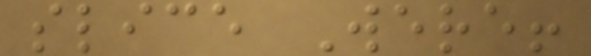slice Were!
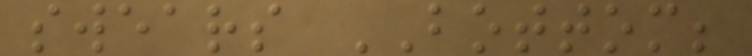swears BOTTOM;
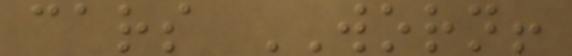cars WORN!
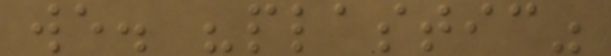we. "plastic"
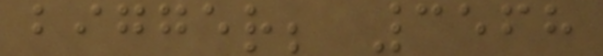bigger; 3568
